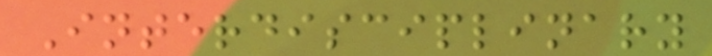Interdisciplinary
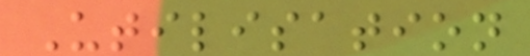Utilisation
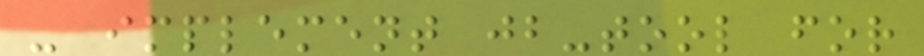- implement jb-tool for
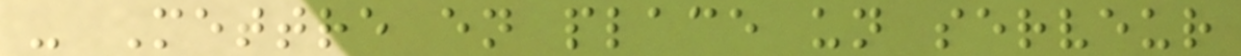- Mettre en place un serveur
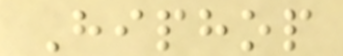Hiphop
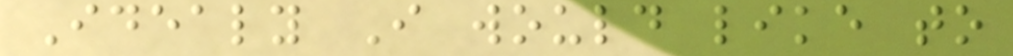Idealy I would like to
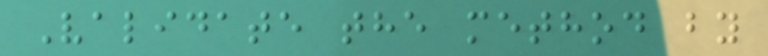Validate the method by
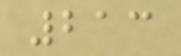213
